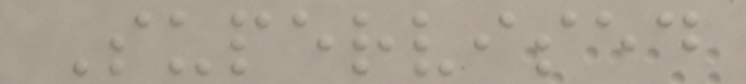Supervised
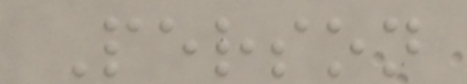Person
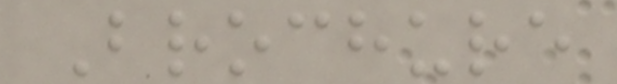Brochure
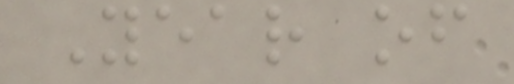Year of
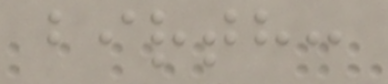birth:
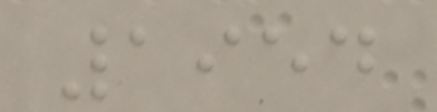1954
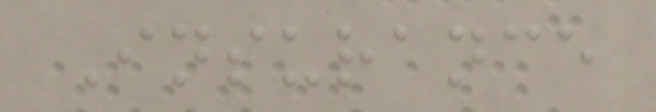Insurance
